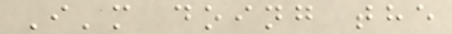I'm doing the
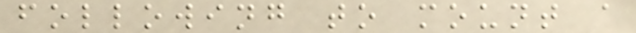following to mount a
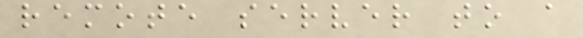remote server to a
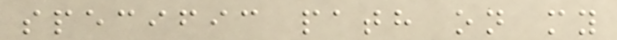specific path on my
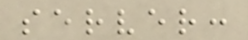server:
